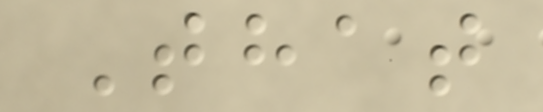That
